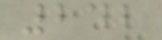242
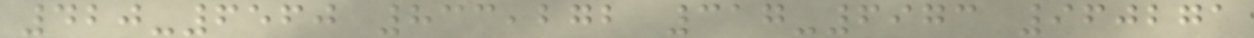420-6560 833,272 317-6973 960271
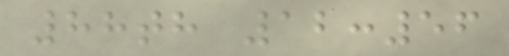88th 12:56
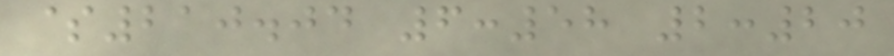$210.04 6:58 2:20
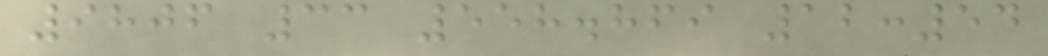9806 33 558.869 12:54
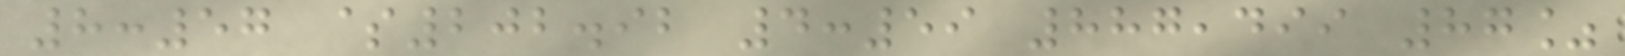8:57 $202.92 4:59 887,499 87%
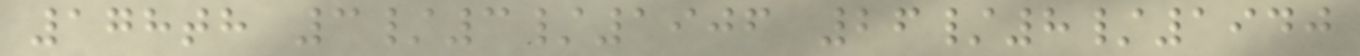178th 3/3/1906 26/8/1940
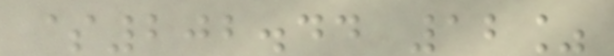$202.44 12%
